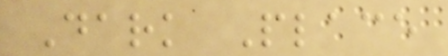Dark Place
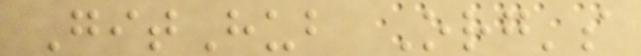GitHub Org's
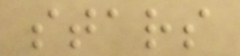stars
